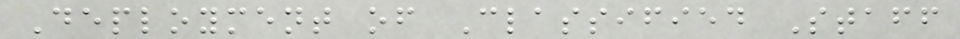Deployment of Classified Staff
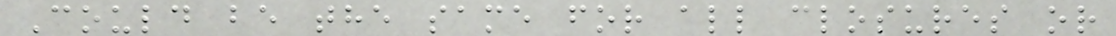Could be the same for all closures or
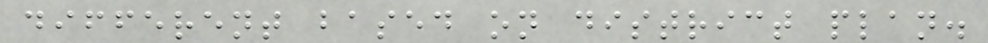different based on district plan.
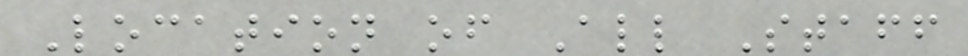Location of All Staff
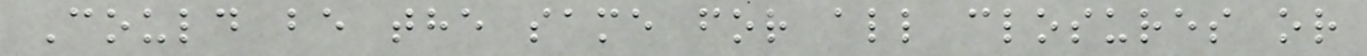Could be the same for all closures or
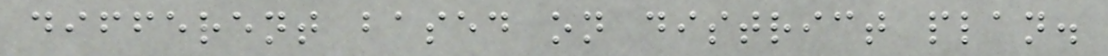different based on district plan.
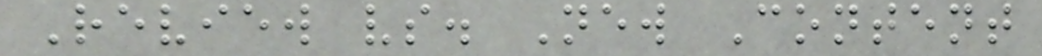Review vs. New Content
